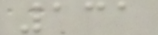131
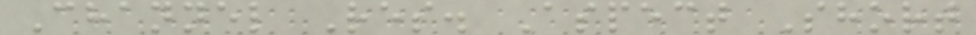Channel Res. Aspect Short
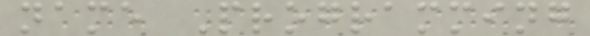name Programming
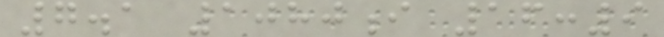7.1 1080i 16:9
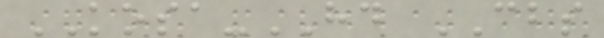KOSA-HD CBS
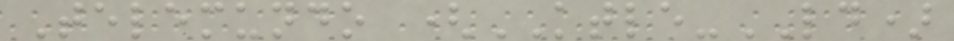Telemundo (KTLE-LD)
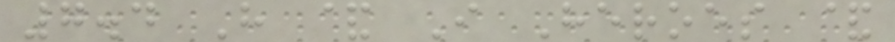7.4 H & I Heroes &
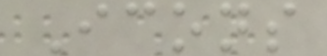Icons
